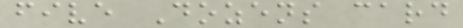five Dozens card
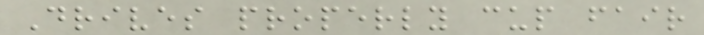Drives properly cup fair
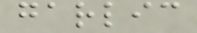garlic
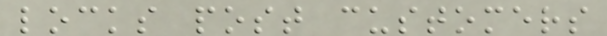locks post customers
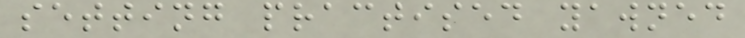setting practised yawned
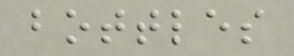bottles
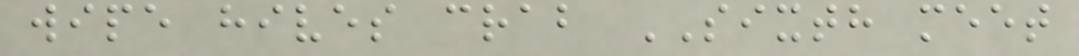wipe hives crab SIXTH meet
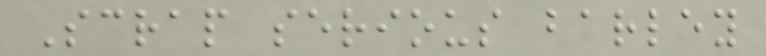Scrap serious barley
